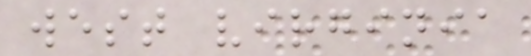west virginia
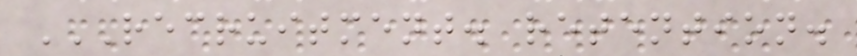RECRUITMENT. RETENTION.
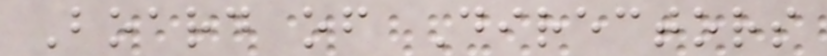Board of Directors
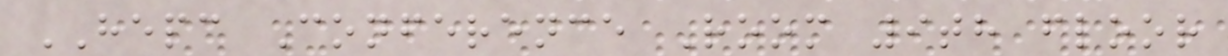HEPC Conference Room 9th floor
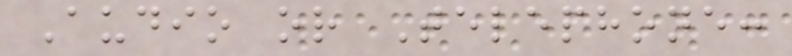Audio or Telephone:
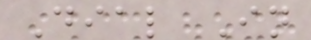Dial In
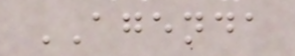AGENDA
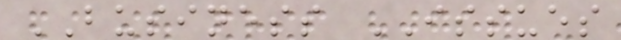BUSINESS ISSUES
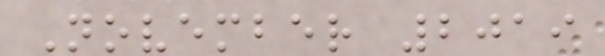November 2019
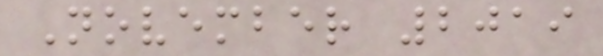November 2019
